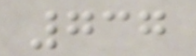737
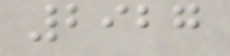2927
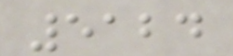5124
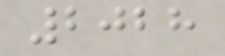2028
